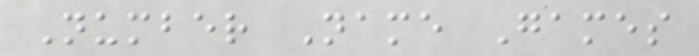Number Name Games
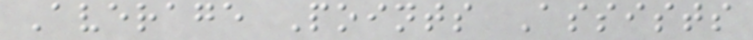Average Points Assists
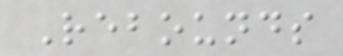Rebounds
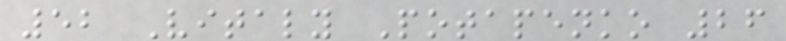52 Vitaly Potapenko 26
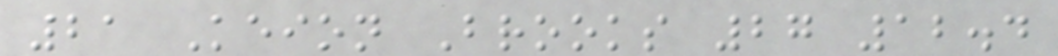21 Keion Brooks 27 12.4
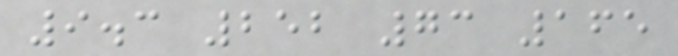9.3 252 73 165
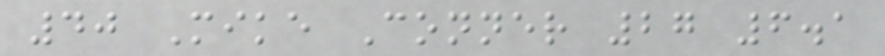40 Mike Conner 27 6.1
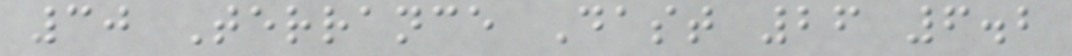30 Terrance Dast 26 6.2
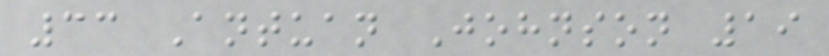33 Antuan Johnson 19
